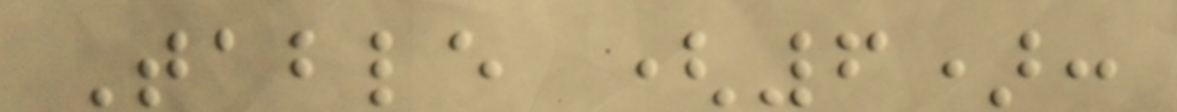Table (6):
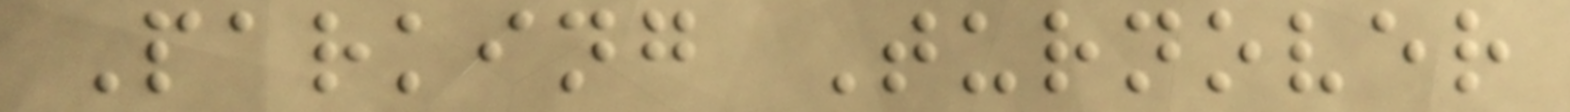Parking Turnover
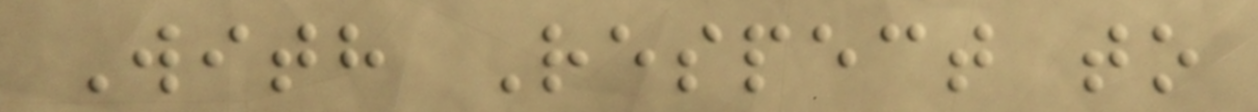With Respect to
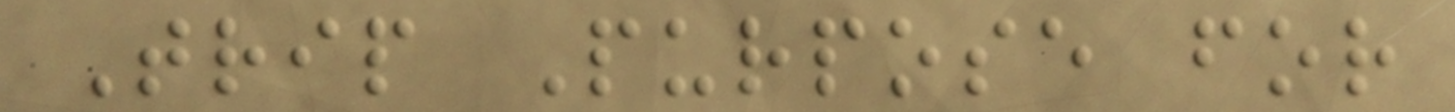Trip Purpose for
